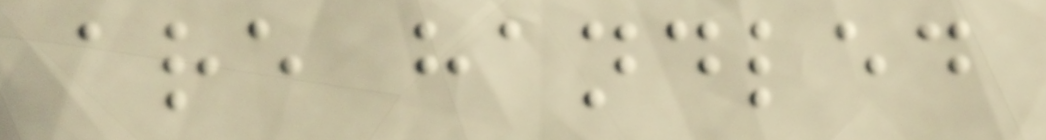are handled
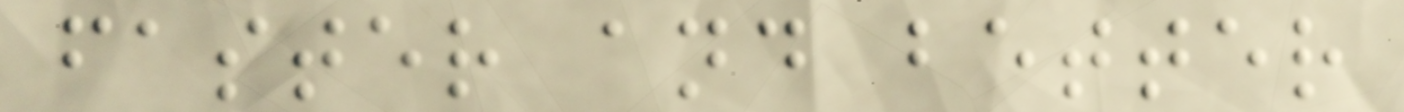faster and better
